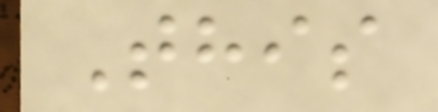This
